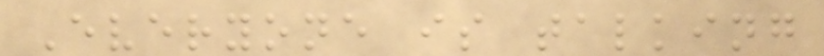Everyone is talking
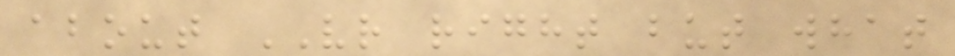about VR right but what
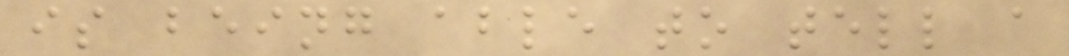is being able to tell a
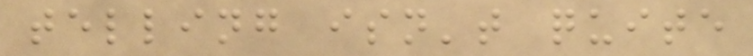telling isn't quite
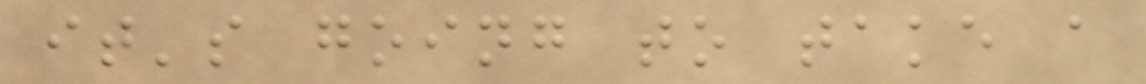it's going to take a
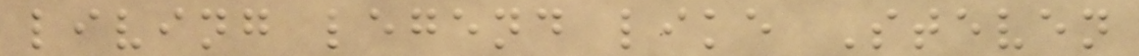living legend like Steven
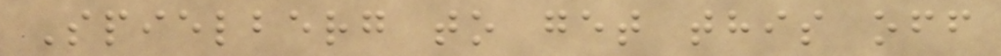Spielberg to get this off
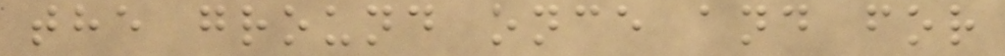the ground once and for
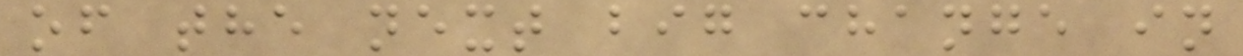of the next big change in
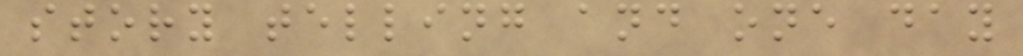story telling and one day
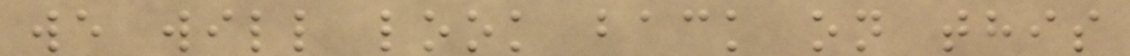we will look back on this
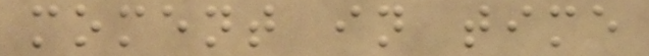moment in time
